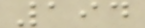194
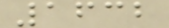1632
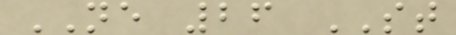NE 26 ST
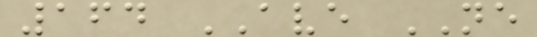164 AVE NE
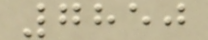7850
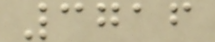3716
